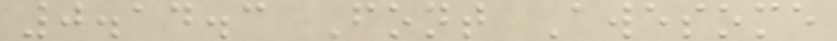0.14.3 Font Awesome
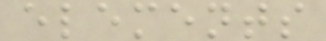elements
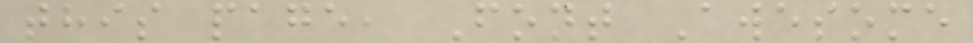this page, Font Awesome
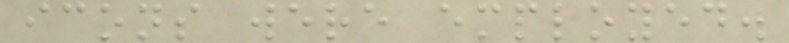icons were employed.
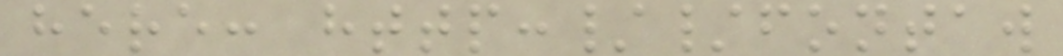here: http://fontaw
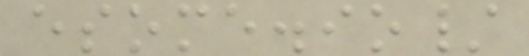esome.io/
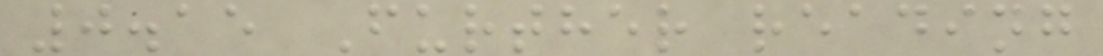0.15 Further reading
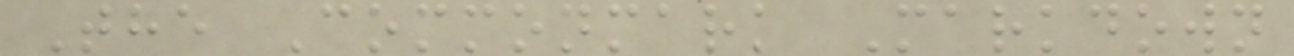The Commonmark Markdown
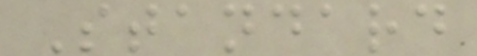Standard
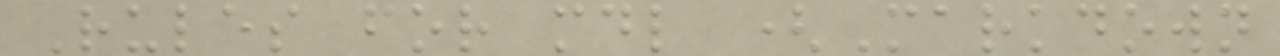Rules for mdl (Markdown
